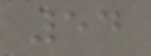54
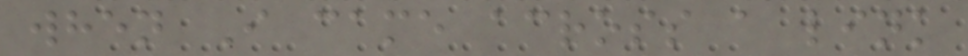when I came across a link
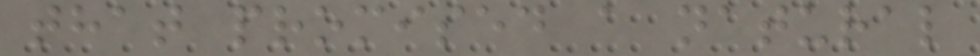that promised a natural
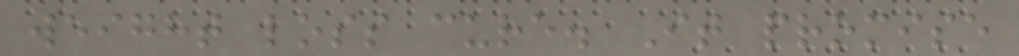weight loss cure. It promise
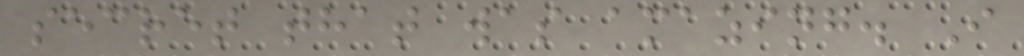secret that was amazing. I
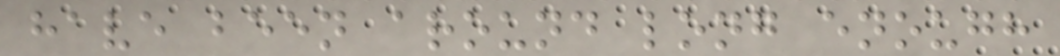have been around long enough
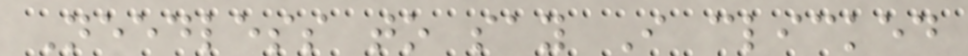Needless to say I clicked
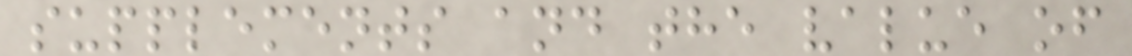supplements and the value of
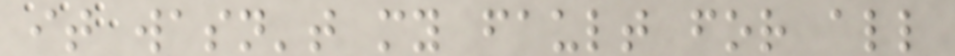it wasn't my fault for all
